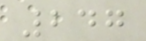247
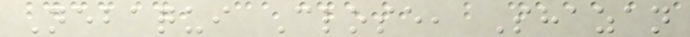Nebaqui Close, Shazan
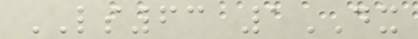LS63 1DX
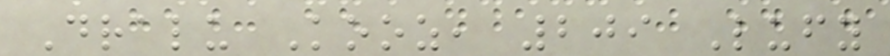Dralu Kooz, 209 Lufy
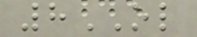8OL
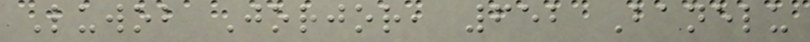Luwob Jorjor, 652 Banelu
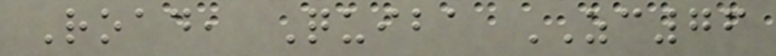Road, Quiba ZC76
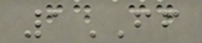1FF
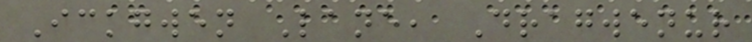Ickgwen Lane, Dragwenur
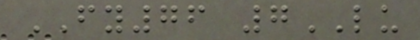FY76 7LU
